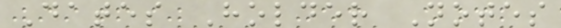Dates Holder Notes
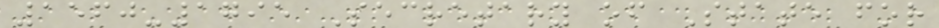1560-1795 Secretary of State for
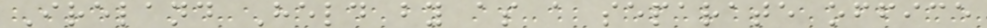Ireland Held by as a separate office
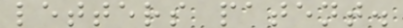letters patent.
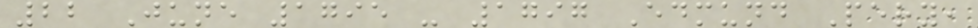22 June 1795 - 1797 Edmund Pery,
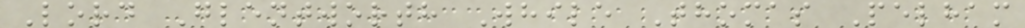Lord Glentworth While Thomas Pelham
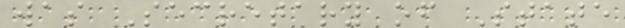was Secretary of State
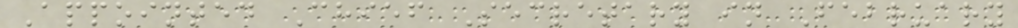Appointed Chief Secretary in February
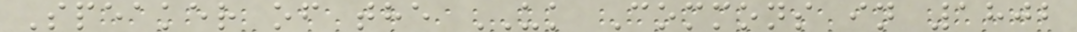Speaker of the UK Commons in 1802
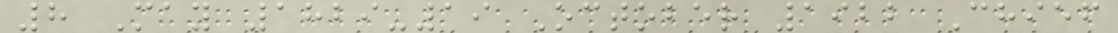8 May 1829-19 October 1922 Chief
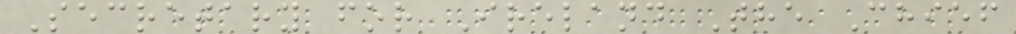Secretary for Ireland The Chief
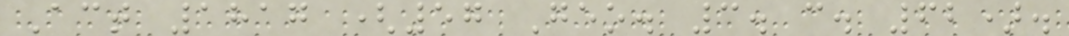Act 1817 (57 Geo. 3. c. 62).
